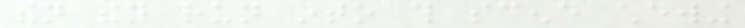then they run into this scene chewing
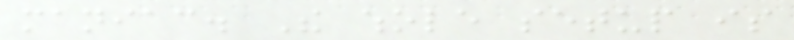maniac. The whole setup is
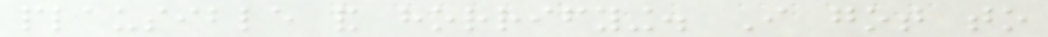plausible and horrifying. I got to
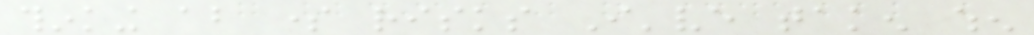thinking about some risks I've taken when
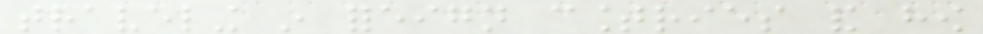traveling in foreign countries and how
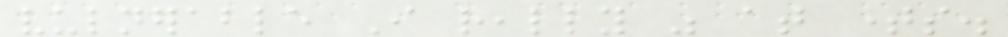vulnerable I really was at times.
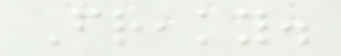Freaky.
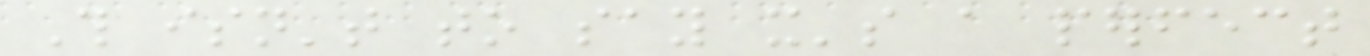This isn't to say it's a perfect
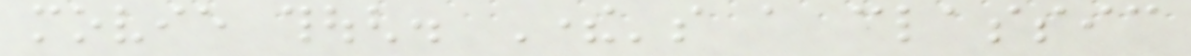movie though. There's a classic
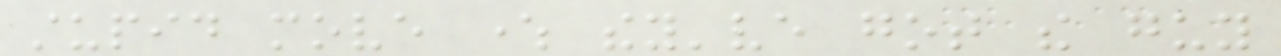stupid move where they've got the guy
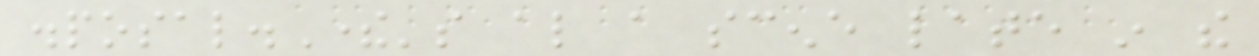disposal.There's also a scene late in the
